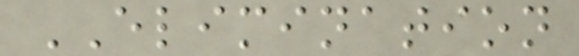ELIMINATION
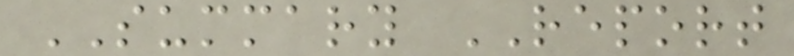SUMMARY REPORT
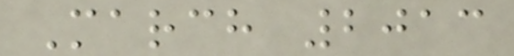March 2013
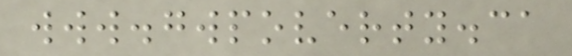www.gwpoverty.ca
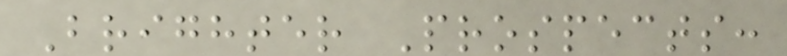Brighter Prospects:
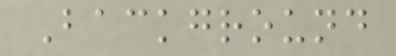Background
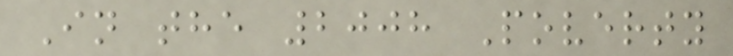In the 2008 Poverty
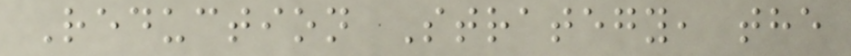Reduction Strategy, the
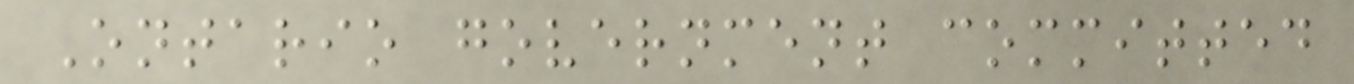Ontario government committed
